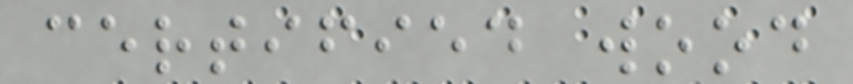certified wood
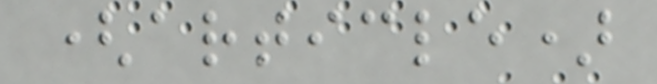(article)
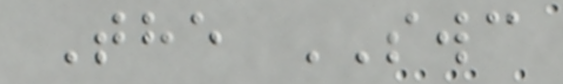The SWC
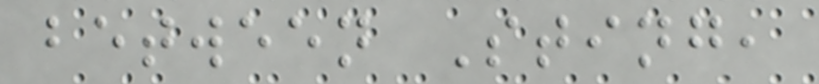between Sting,
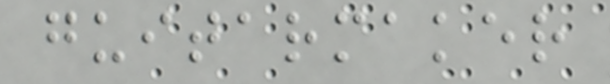guitarmaker
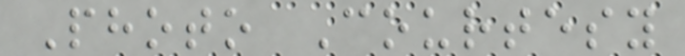Photo Courtesy
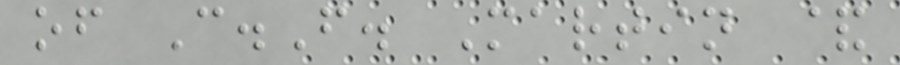of C.F. Martin &
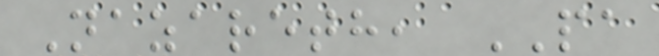Nazareth, PA
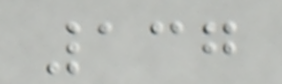137
